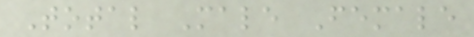Total Male Female
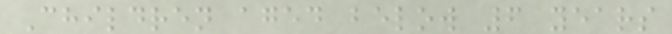Children aged below 6 years
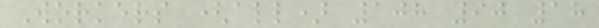Workers (all) 108 90 18
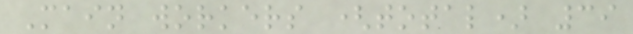Main workers (total) 39
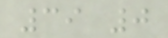39 0
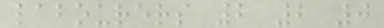labourers 2 2 0
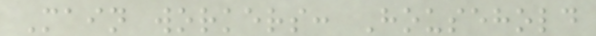Main workers: Household
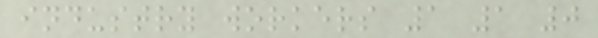industry workers 1 1 0
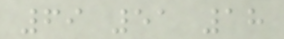69 51 18
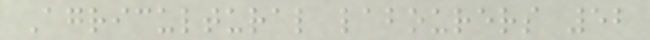Agricultural labourers 52
